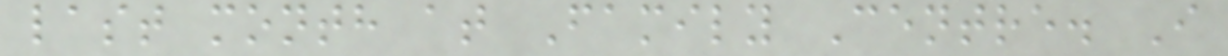last month at Family Centre. I
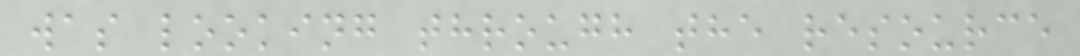was looking through the resource
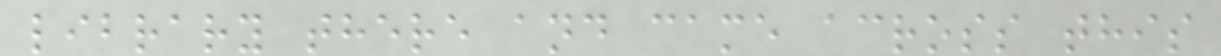library there and came across this
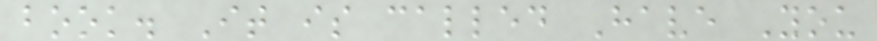book. It is called Have You
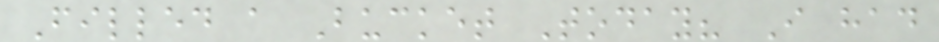Filled a Bucket Today? I had
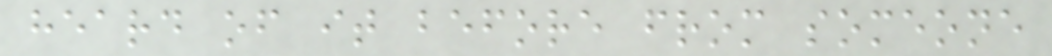heard of it before from someone
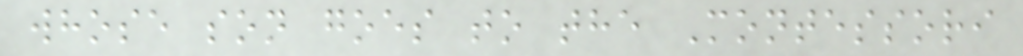whose son goes to the Montessori
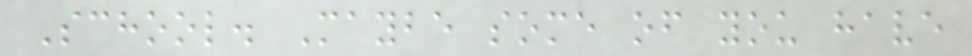School. Maybe some of you have
